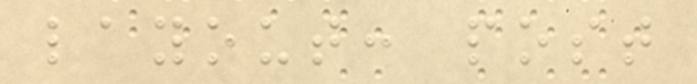layout: post
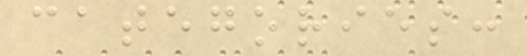categories:
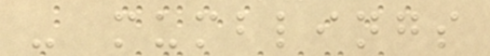- mumblings
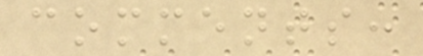comments:
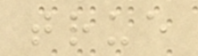true
